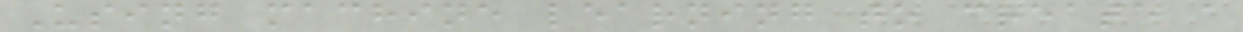Using machine learning to create a
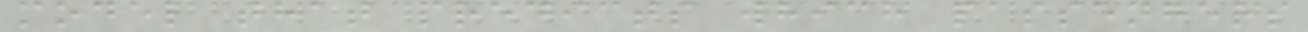model that predicts which passengers
